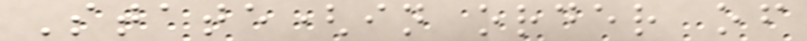State(in order of
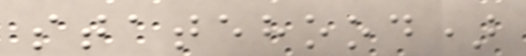statehood)
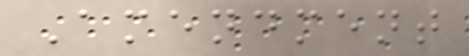Amendment
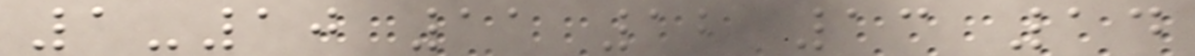1-10 11 12 13 14
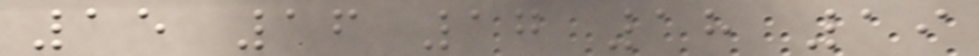15 16 17 18 19
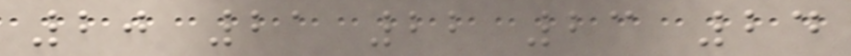20 21 22 23 24
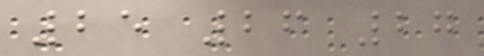25 26 27
